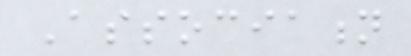Association
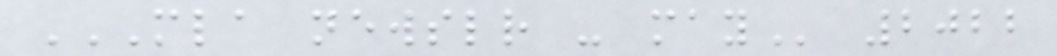MLA NEWSLETTER - MAY 2022
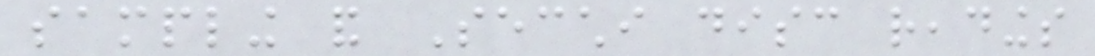sampling and Secchi disc readings
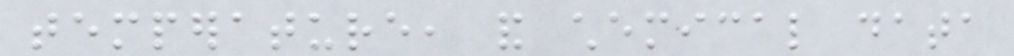temperature, and chemical data
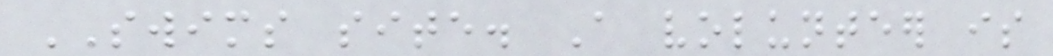SWIMS site. A volunteer is
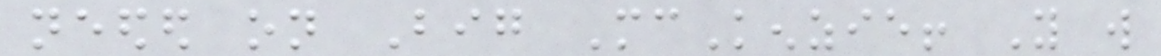needed on Big McKenzie! You will
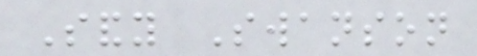Sandy Swanson
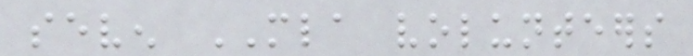seven MLA volunteers
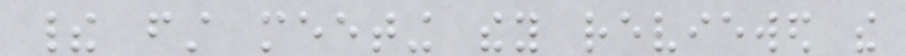their first meeting they reviewed the
